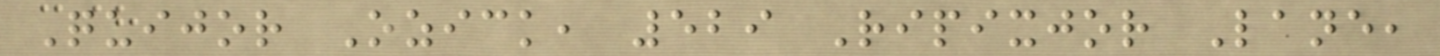Quijor Ozick, 529 Ripixjor Lane,
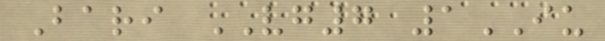Bari VG7 1IU
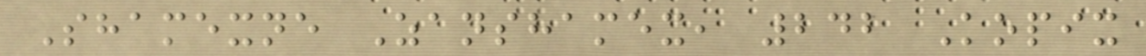Shamexne Zanshamex, 242 Kopix
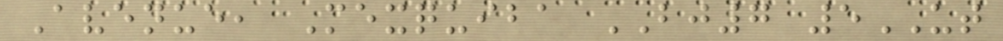Avenue, Mexquiba BJ7 5UT
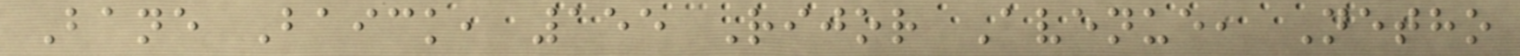Bane Baick, 155 Rijor Avenue, Netho
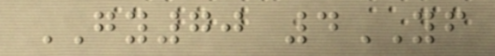GY70 4YF
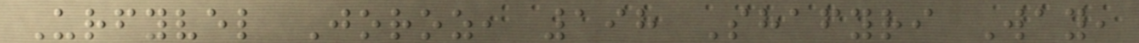Urfyvel Joroz, 198 Shafyri Way,
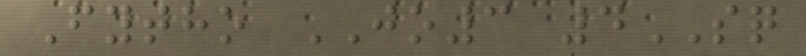Fytho JO3 4SQ
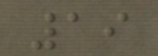19
